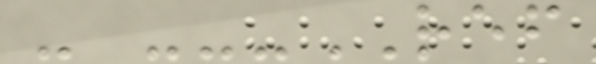- ---REF
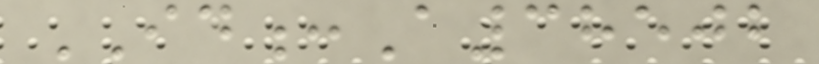ID:A38502
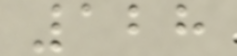128
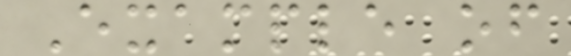Example of
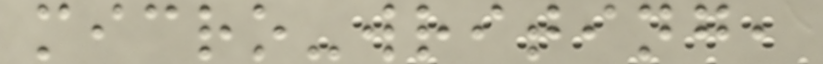micro-writing,
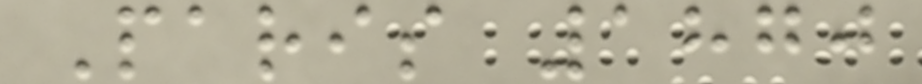Paris 1870
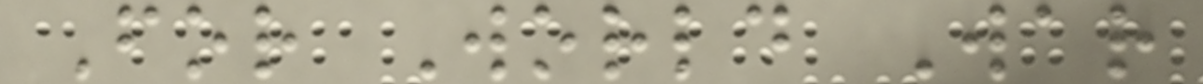For World War
